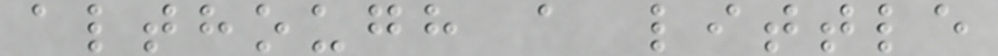although a little
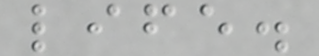life.
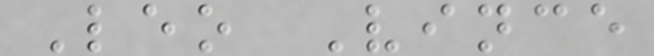Leo Vince
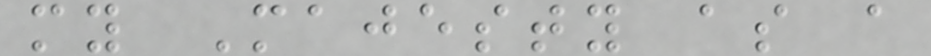my Majesty as a
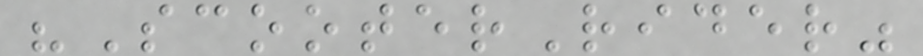"ScooterRider"
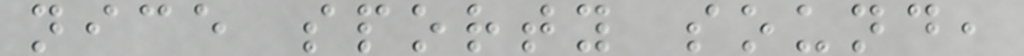nice sporty sound,
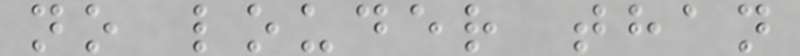no louder than
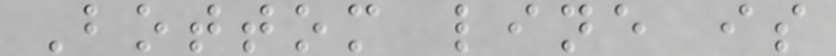Bottom line is
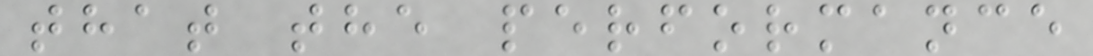that the performance
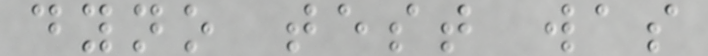dyno test was
